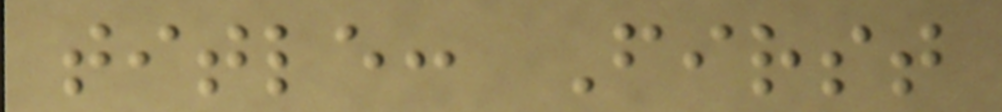title: First
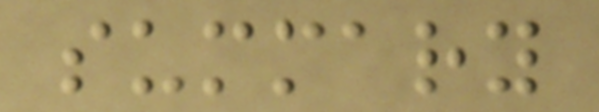summary
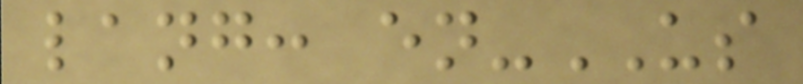lang: en-US
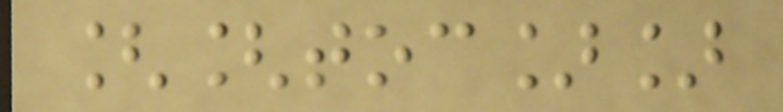[[toc]]
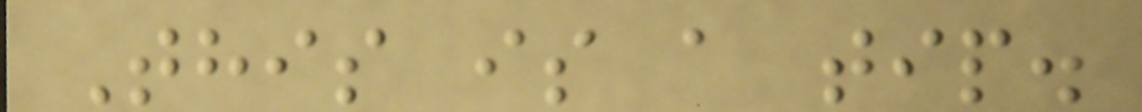This is a tip.
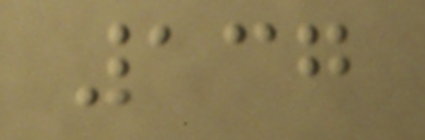137
